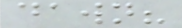dawn?
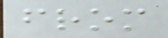from
